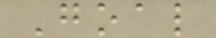Goal
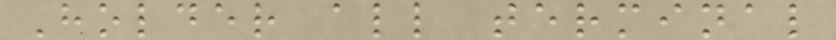Holder all terminal
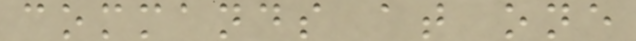commands at one
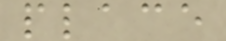place
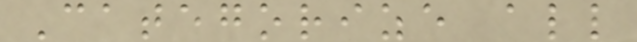Categorize all
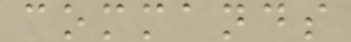commands
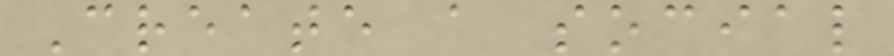Create a social
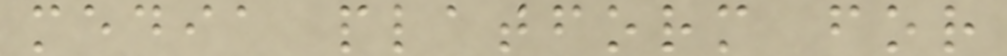media platform for
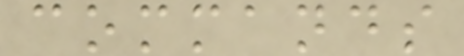commands
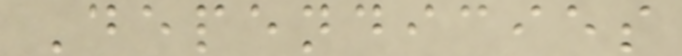Dependicies
